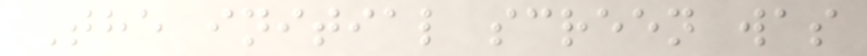The initial screen was
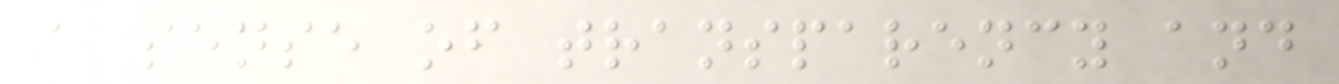a sense of transparency and
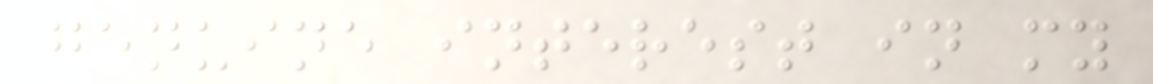genuine interest in my
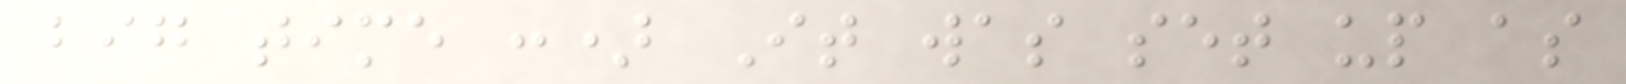big time :) It was set up as
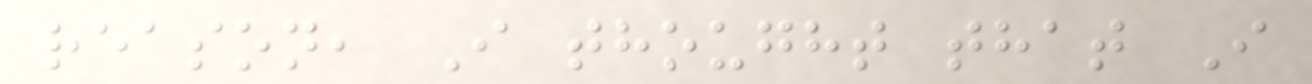reason, I thought that I
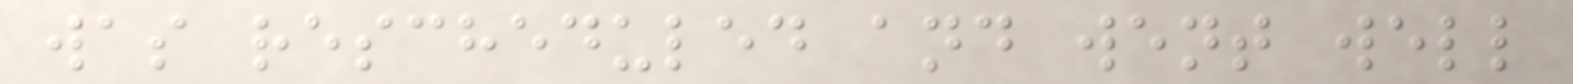was rescheduled and went well
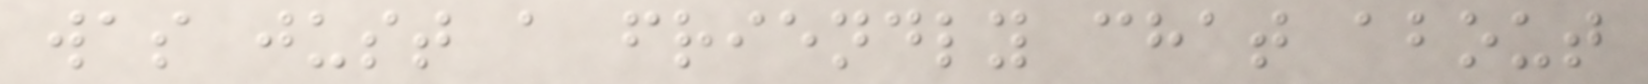was just a friendly chat about
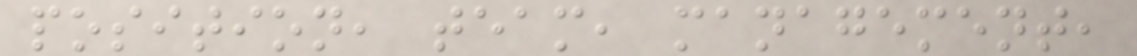position, team, management,
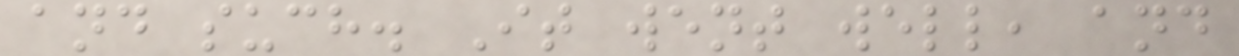and such. It went well, and
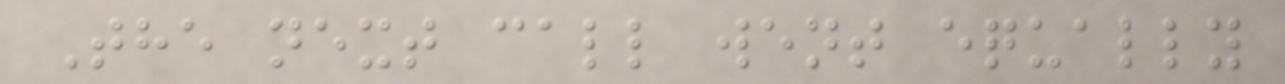The next call went equally
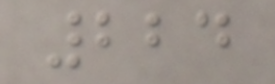224
